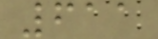611
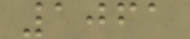1061
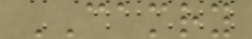CAMRY
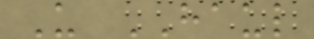U HAUL
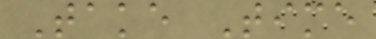Take Time
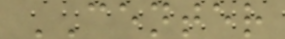CENTER
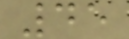45
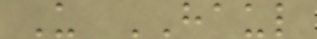U HAUL
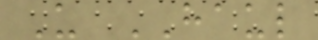U HAUL
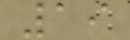19
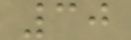30
